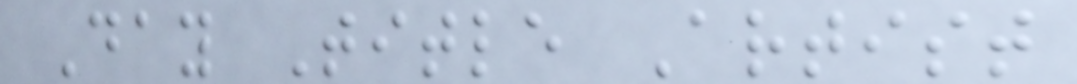Day Title Artist
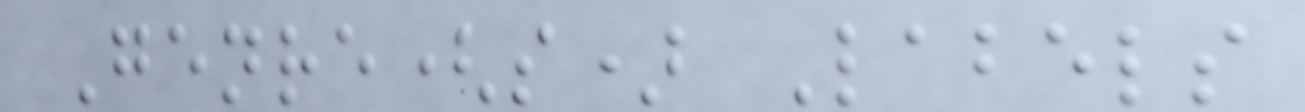Genre(s) Labels
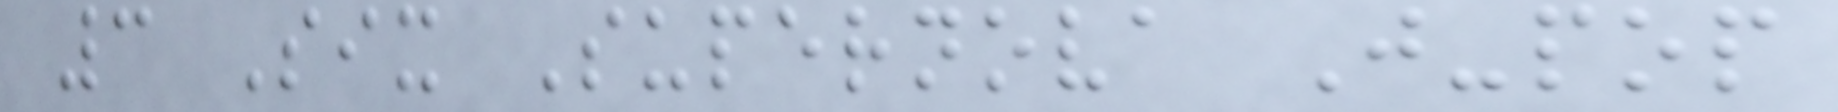3 Six Supernova J-pop
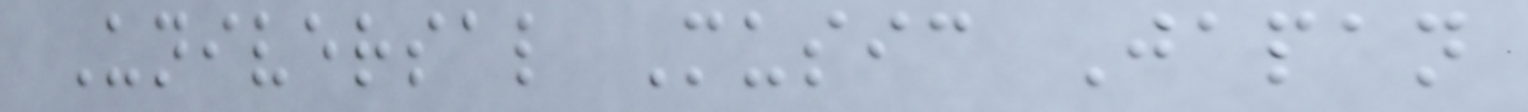Universal Music Japan
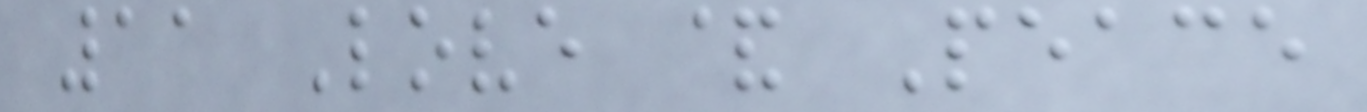11 Love & Peace
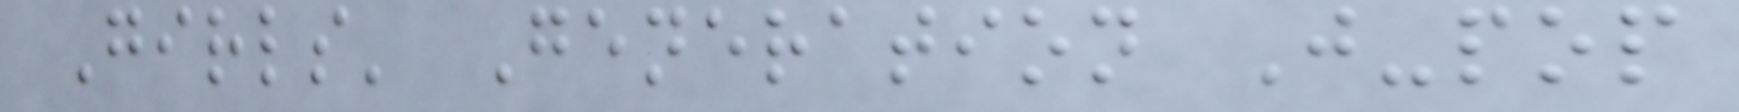Girls' Generation J-pop
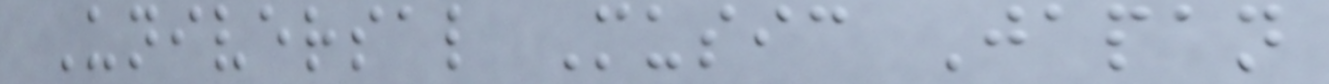Universal Music Japan
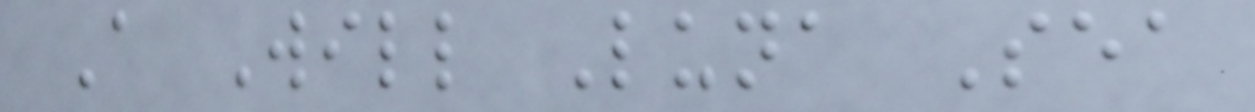A Will Luna Sea
